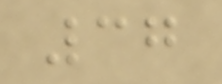37
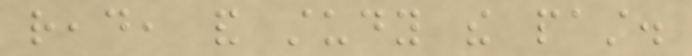read, and study the past.
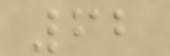62
